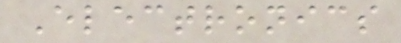Electronics
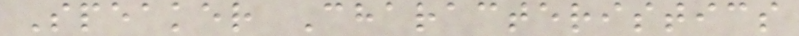Speaker Characteristics
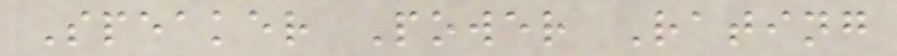Speaker Power Rating
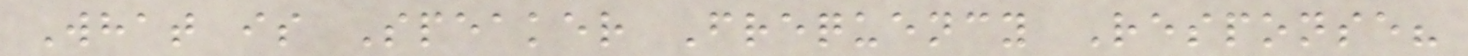What is Speaker Frequency Response?
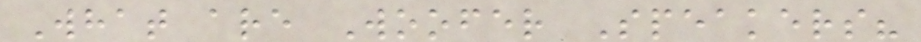What are Woofer Speakers?
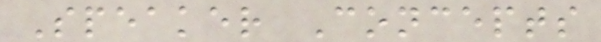Speaker Concepts
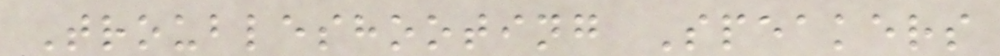Troubleshooting Speakers
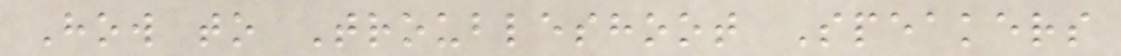How to Troubleshoot Speakers
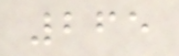265
